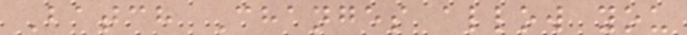Batch Changes allow you
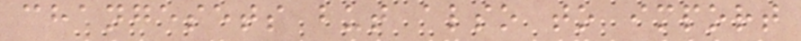changesets but also to import
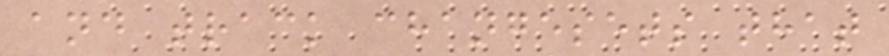and track changesets that
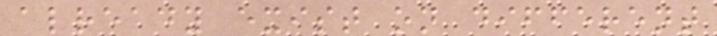already exist on different
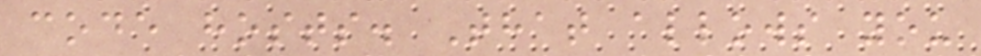code hosts. That allows you
